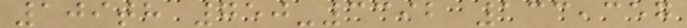109th 750-3392 133,357
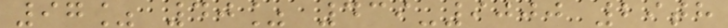97% 40% 439-9000 29th
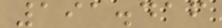191.416
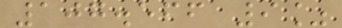107.566 9%
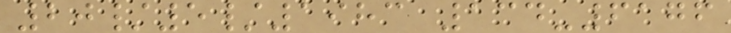20/5/1983 134-6176
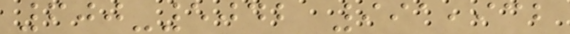600-5042 991,932
